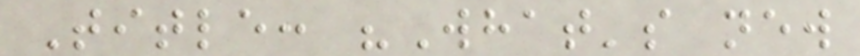Title: "What's new
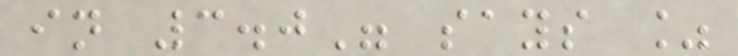in 3.0" says %
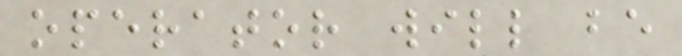operator will be
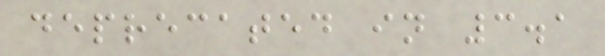deprecated in 3.1
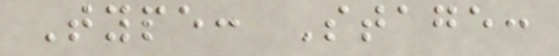Type: Stage:
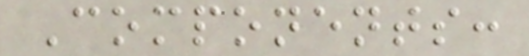Components:
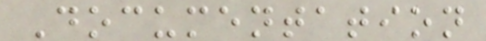Documentation
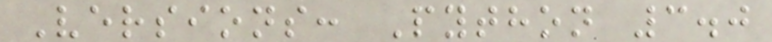Versions: Python 3.0
